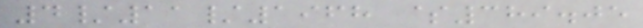4/11/1968 $389.05
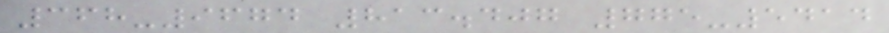368-9674 813.407 775-5414
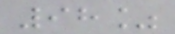98%
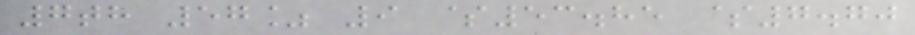7th 57% 9 $53.85 $7.70
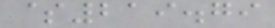$219.79
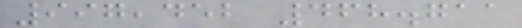997,452 468.711
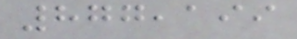877,199
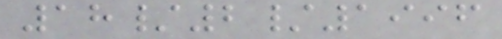18/2/1996
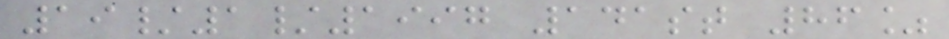19/1/1997 141st 86%
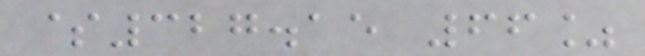$327.15 66%
